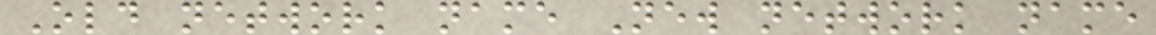Old network name New network name
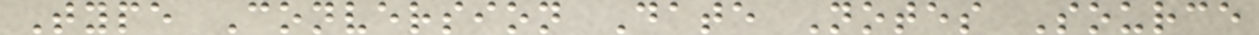Type Conversion Date Notes Source
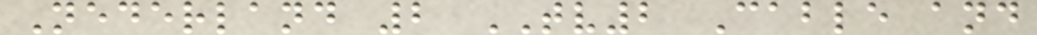Nederland 2 TV2 Cable and
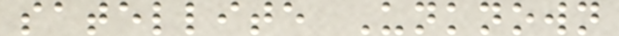satellite Unknown
